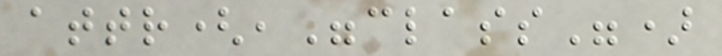attr(,"class")
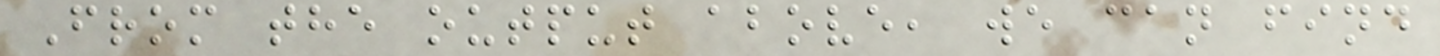From the output above, we can find
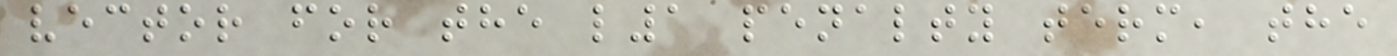vector for the l1 penalty term, the
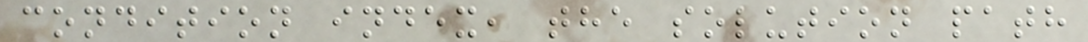condition index, the solution path
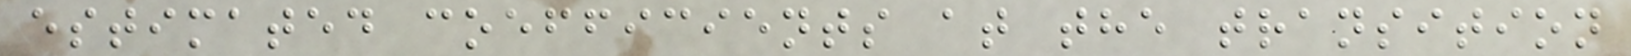estimated coefficients at the transition
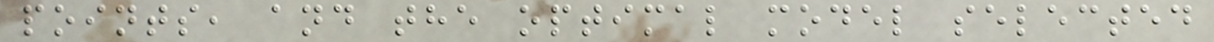points, and the optimal model selected
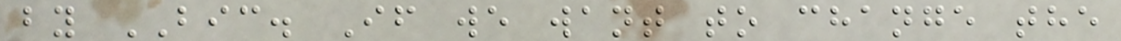by BIC. If we want to change the
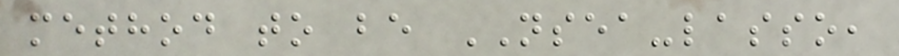method to be NSEA-lasso,
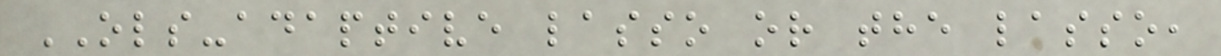OLS-adaptive lasso or the lasso,
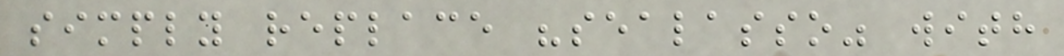simply replace "sealasso" with
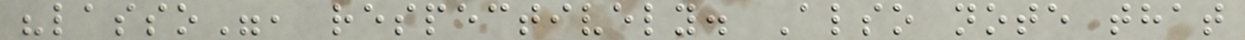"lasso", respectively. Also note that
